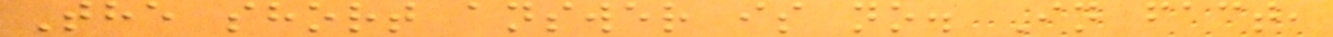The short answer is no. In fact,
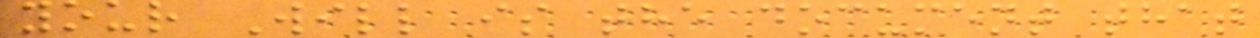your Will is the document that
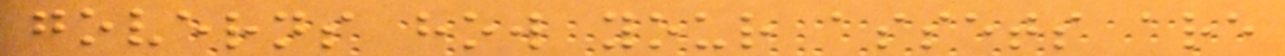governs how your assets are
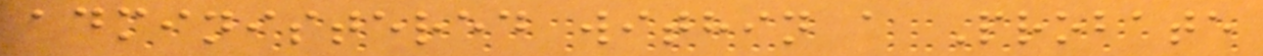administered within a Probate
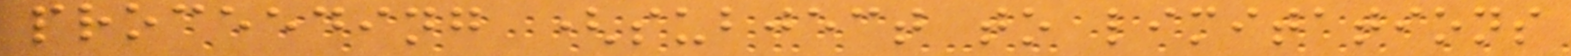proceeding (subject to limitations
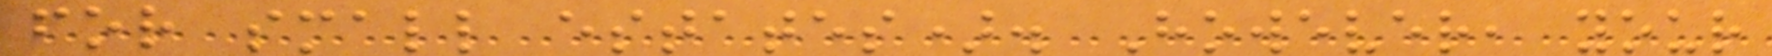for small estates). However, your
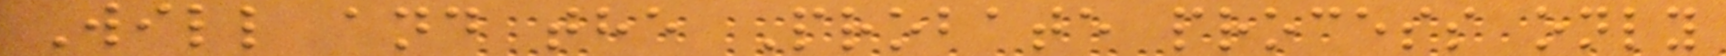Will and the Probate process only
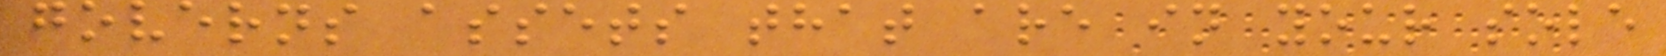governs assets that are in your sole
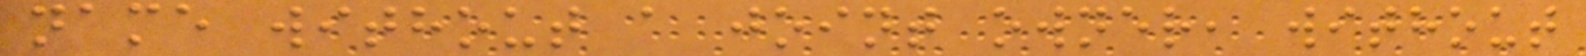name without a joint owner, without
